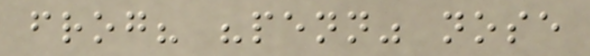frog? "penn" nose
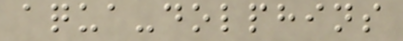aqua-dolphins
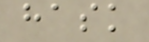hask
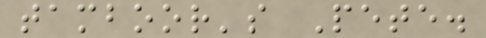tamboor's Pete.
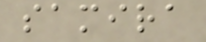samira
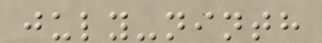july-ninth
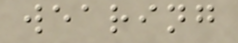wearing
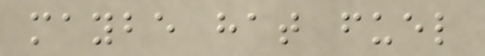maybe hat fuel
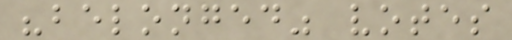"belonged" votes
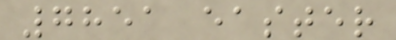7851 easter
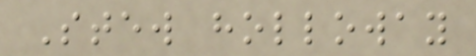Stew holloway
